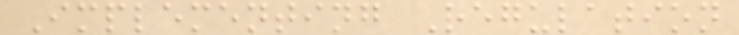Implementing Regulation
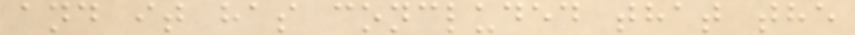and it has concluded that the
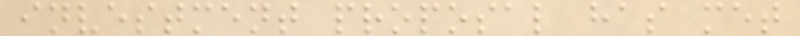investment proposal has met
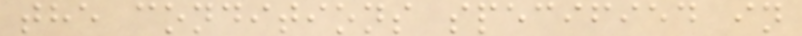the conditions specified in
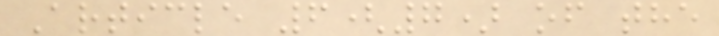Article 6(7) of the
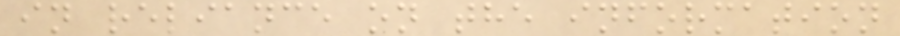in reliance on the information
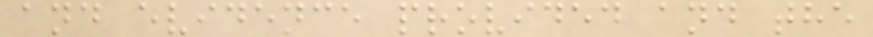and evidence provided and the
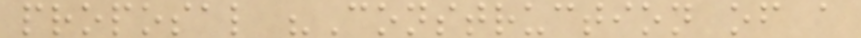proposal "Construction of a
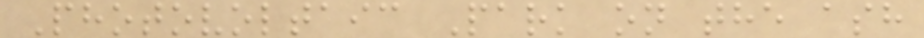Photovoltaic Park on the ash
